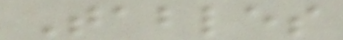Tables
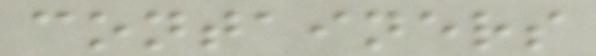containers
